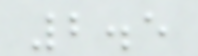2.5
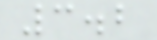3.2
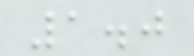1.0
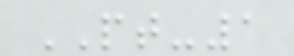PT-1
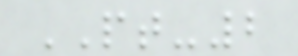PT-2
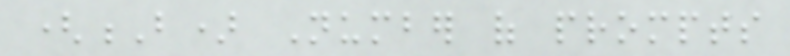(B) Number of prompts
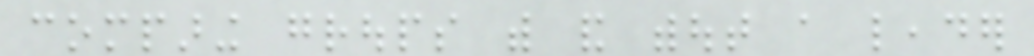comparing groups with and without a leader
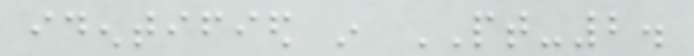identified in PT-2.
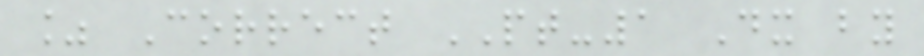% Correct PT-1 Dx by
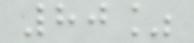80%
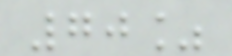70%
